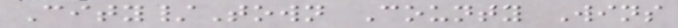City/Town County Wins
